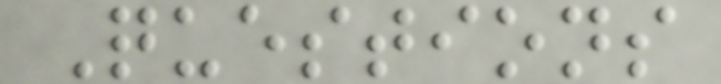Questions
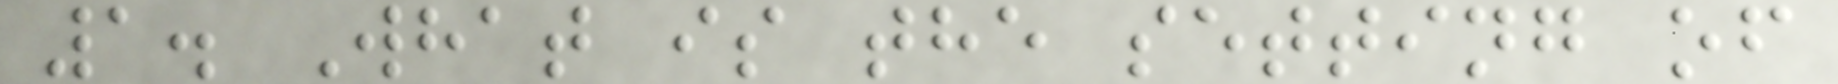1. What is the setting of
